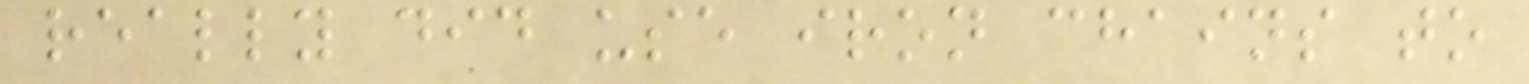really did use iron chains to
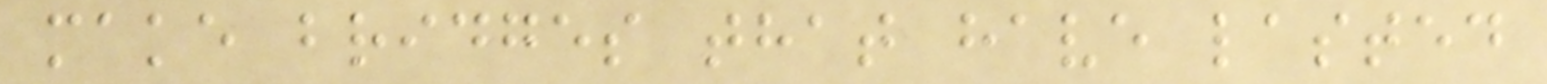make bridges that have lasted
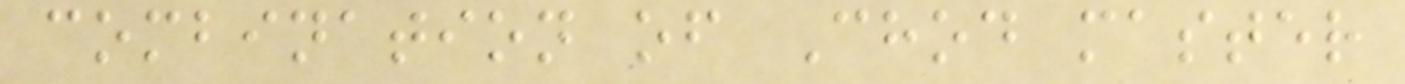combination of Chod master
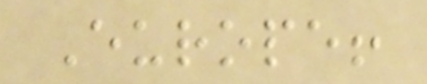Europe!
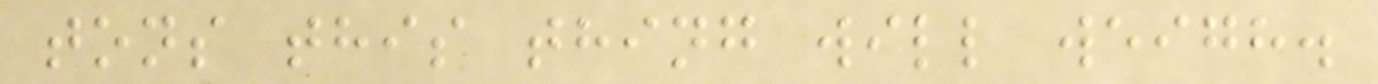tons this thing will weigh.
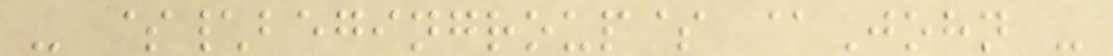- $\begingroup$ @John -
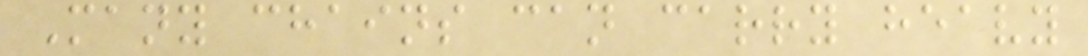Many chains can carry heavy
